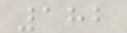182
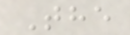The
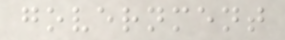government
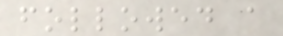followed a
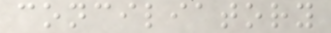conciliatory
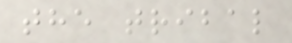the tribal
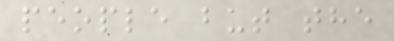people but the
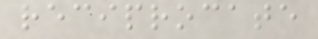reciprocate
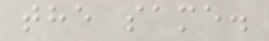the same.
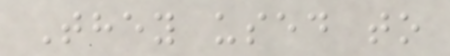They used to
